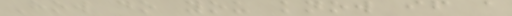How do you know if a
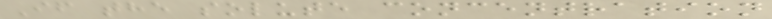If the solute concentration
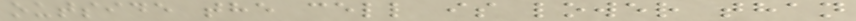outside the cell is lower than
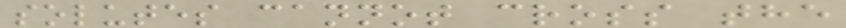solutes cannot cross the
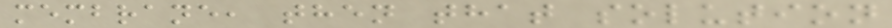membrane, then that solution
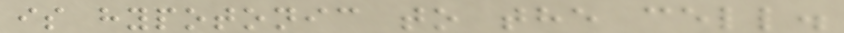is hypotonic to the cell.
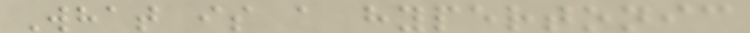What is a hypertonic
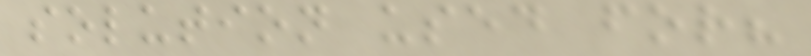solution used for?
